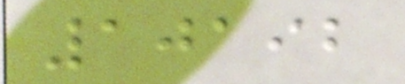10192
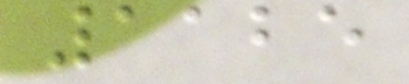1125
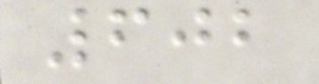602
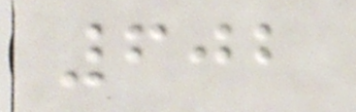602
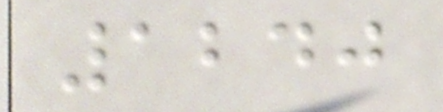1240
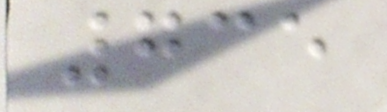735
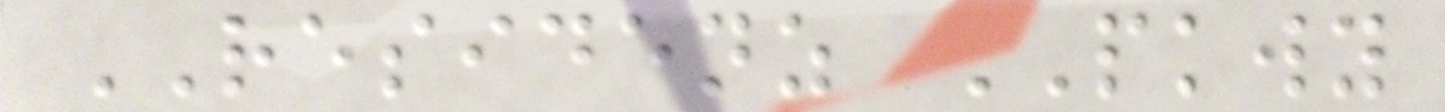RESIDENZ PKWY
